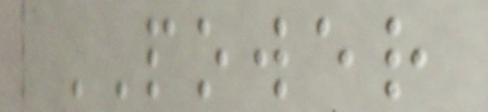POWER
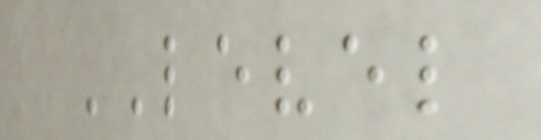LEVEL
